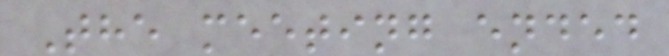The meeting ended
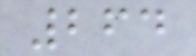264
